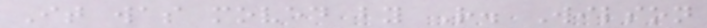It was moved by R. Wilson
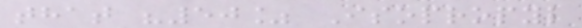that "50% Isopropyl
